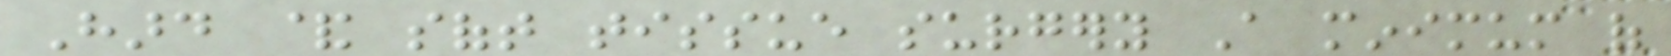Hard & soft tissue surgery A minimum of
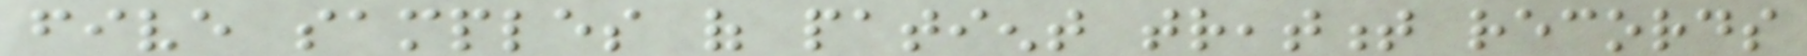five samples of patient treatment records
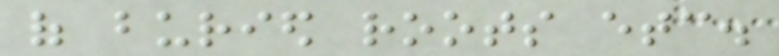of buried roots etc.
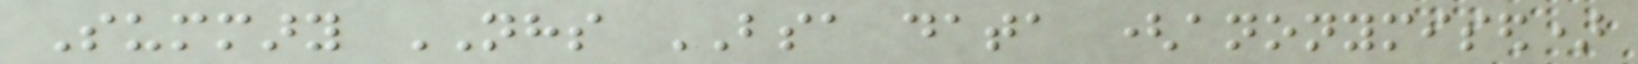Summary NHS BSA data (anonymised)
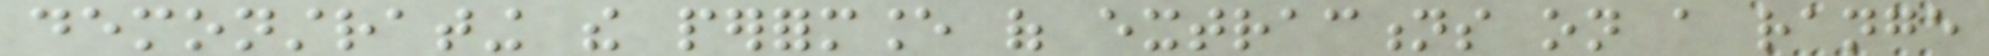demonstrating the performance of extractions on a range
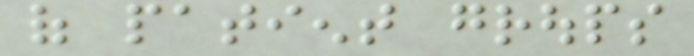of patient groups
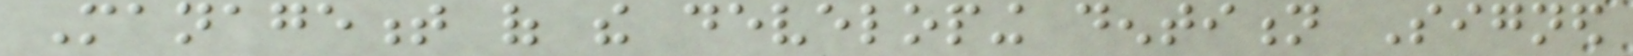Management of the developing dentition Signed
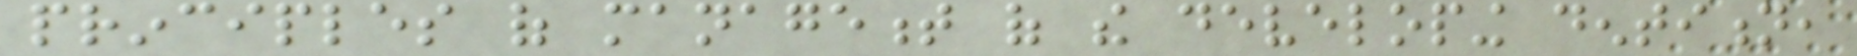principles of management of the developing dentition,
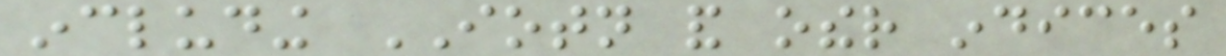including IOTN and other indices
